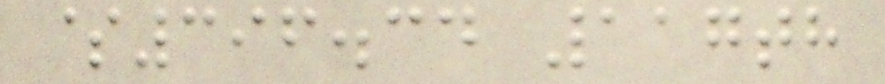$396.34 117th
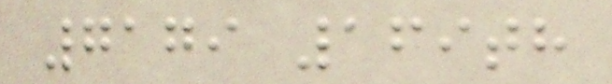7179 169th
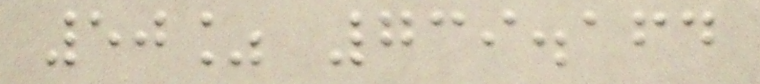50% 739.164
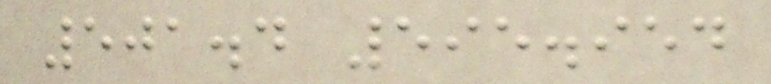501.4 595.954
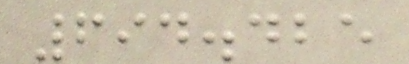694.425
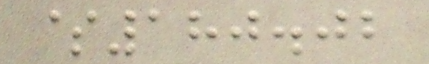$180.02
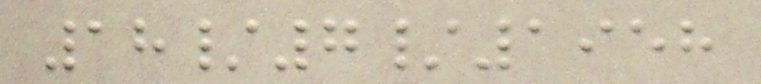18/7/1958
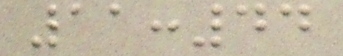11:44
